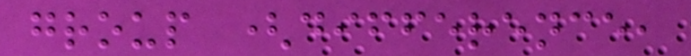group (difference,
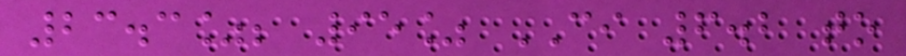23.3%; 95% CI 6.2 to
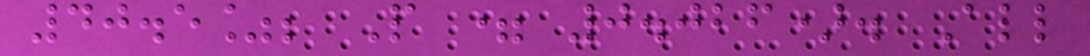40.5%; P = 0.026). All
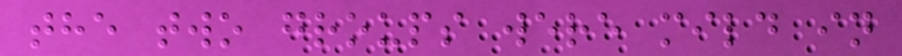the two groups were mild in
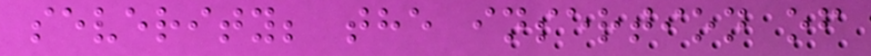severity; the insertion of
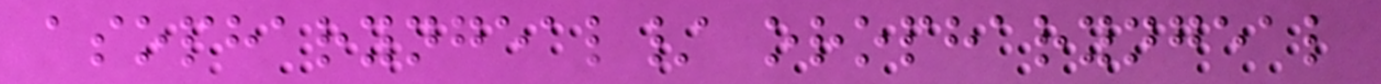asopharyngeal/ oropharyngeal
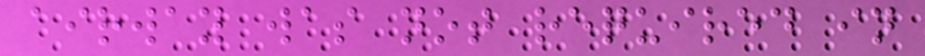airway was not required in
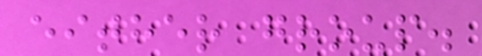either group.
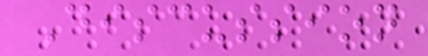Discussion
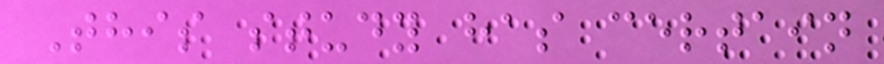This study has certain
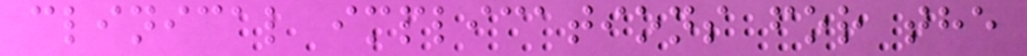clinical implications for the
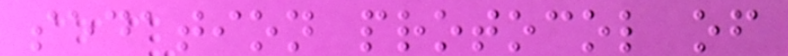sedation protocol of
